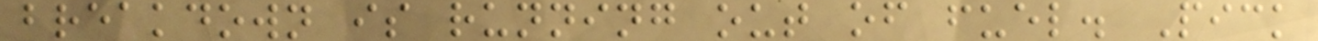breakdown is running out of fuel. Pick
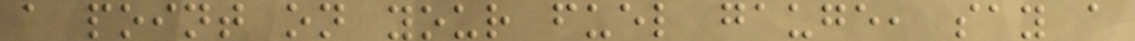a point on your fuel gauge, say a
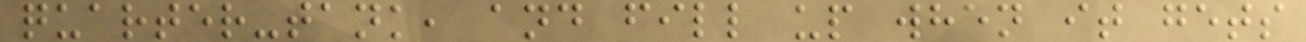quarter-tank, and fill up when it gets
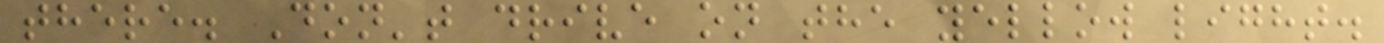there. Don't drive on the yellow light.
